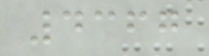4367
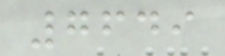7649
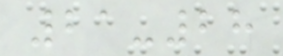21-28
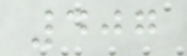407
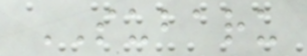SUBARU
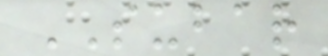SUBAR
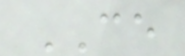CE
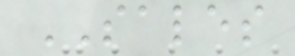SALES
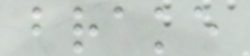brake
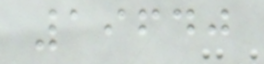19640
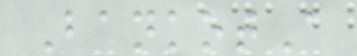BankotA
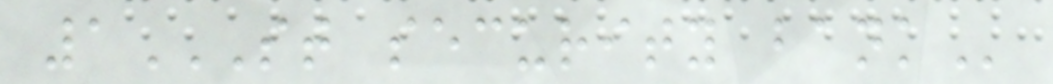1ST SECURITY BANK
